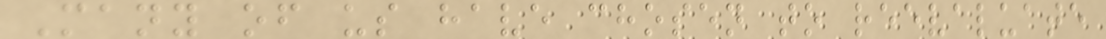Many of us have chosen to reevaluate
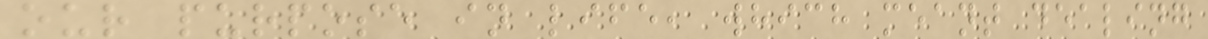our purpose in life, which meant dealing
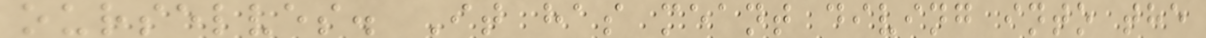ourselves. It has meant diving into the
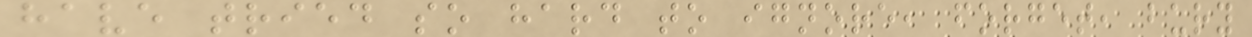have tried so hard to ignore, forget, bury
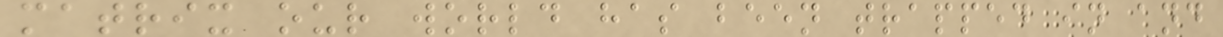matrix our world has been trapped in and
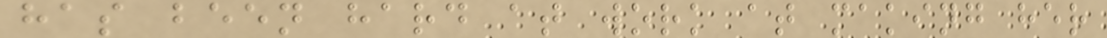has been hard at work at making her
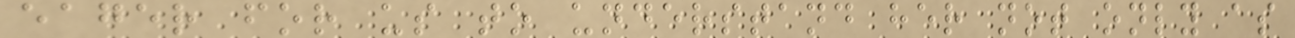eager for us to understand her not only as
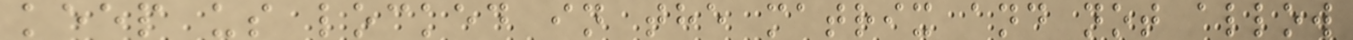keep us locked in the matrix and not allow
